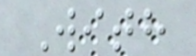With
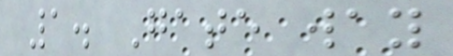1. Gate way
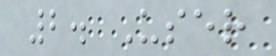2. User
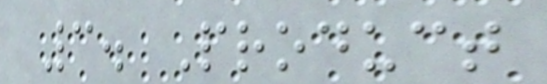3. Product
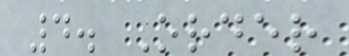4. Order
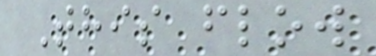This flow
